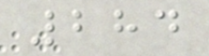284
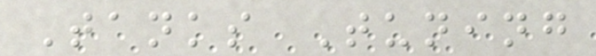Tanks Tuning
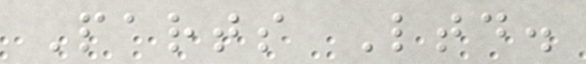Parts Ltd.
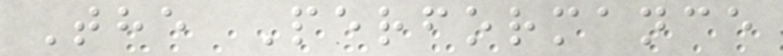The Performance
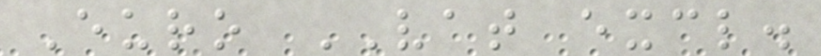Euro VAT excl.
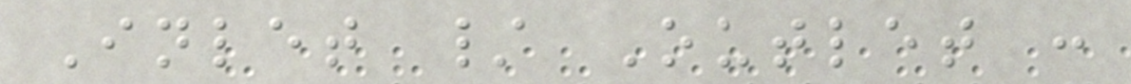Inlet / Outlet :
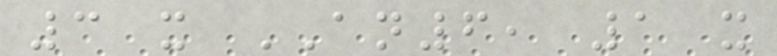3 x AN6, 1 x
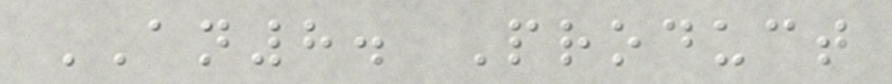AN8. Product
